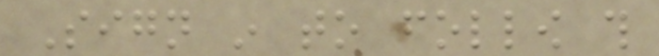Sign in to follow this
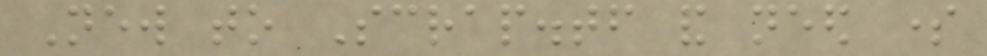New to Scrap.tf and need some
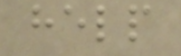help
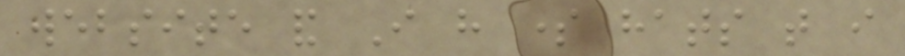website and I have some hats that i
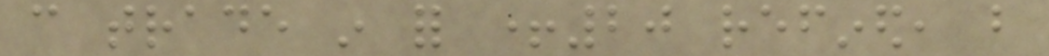can trade in for +20 refined, but
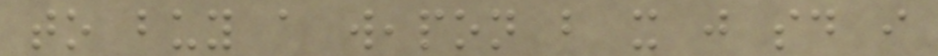to buy a weapon but it just said i
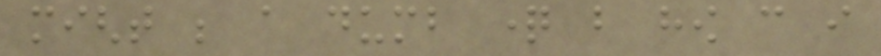might be a dumb question but how can i
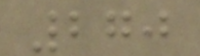270
